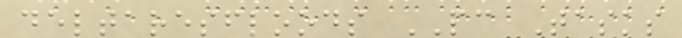deltaresfloods PC Tasks
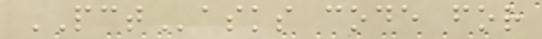PCTasks code for
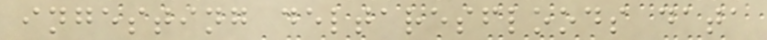ingesting deltaresfloods data
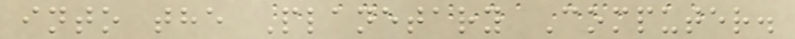into the Planetary Computer.
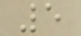5
